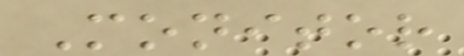Monitor
